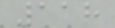118
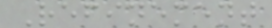Refinement
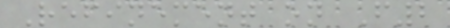Refinement on F2
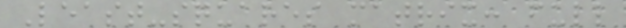Least-squares matrix: full
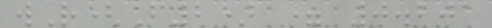wR(F2) = 0.201
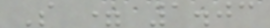S = 1.03
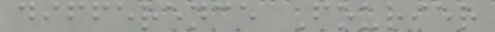difference Fourier
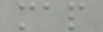map
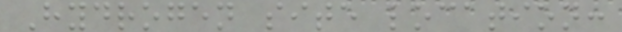Hydrogen site location:
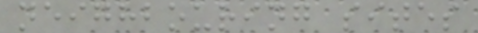neighbouring sites
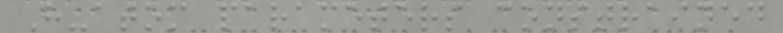H-atom parameters constrained
